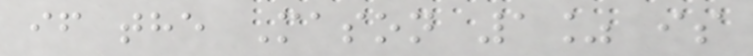if the Mason 1% is
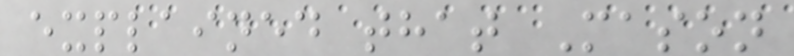explained that Mason
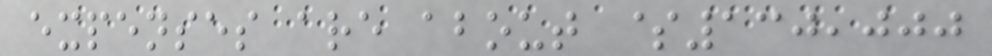expenses are about $130,000
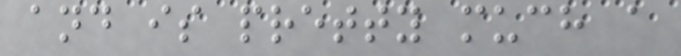and is pretty much a
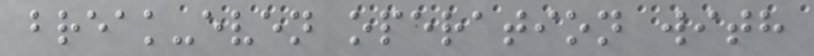break-even operation with
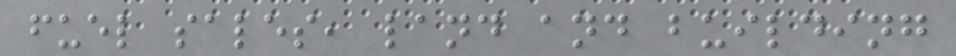fuel sales, land and building
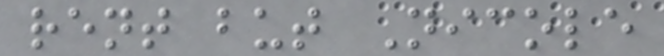rent but Nicole
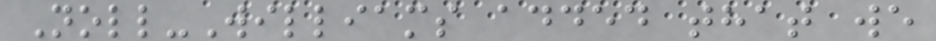Noll-Williams added that we
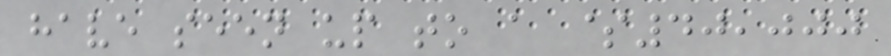have seen up to a $40,000
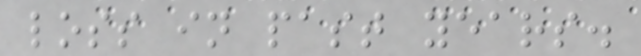loss in past years.
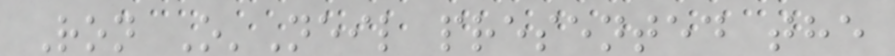Ron O'Neil presented the
